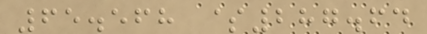65.568 $287.64
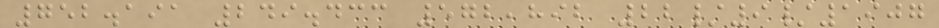752.191 249.433 572,892 22/9/1907
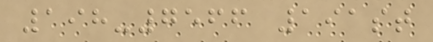198-7566 191st
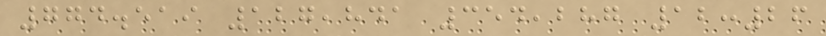774.519 127,841 354,287 12:26
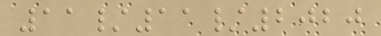11/11/2020
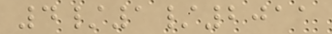4/1/2011
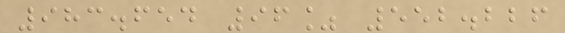983.654 96% 552.226
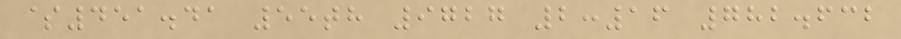$451.41 55th 9727 2:16 782.632
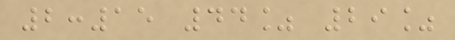2:15 44% 29%
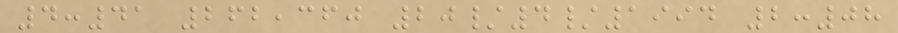4:41 262,360 20/4/1994 2:08
